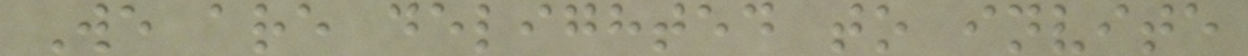We are delighted to invite
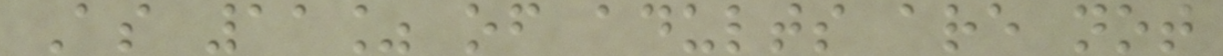As 11% of adults are not
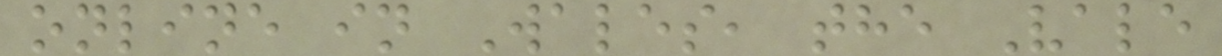online in Wales, the Vale
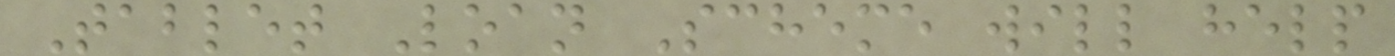Tablet Loan Scheme will help
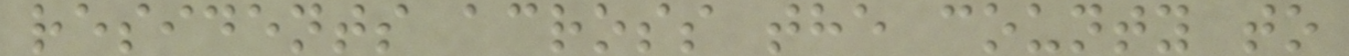residents across the county to
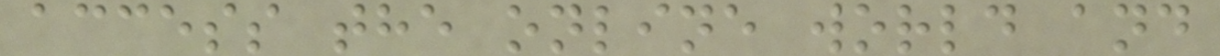access the online world and
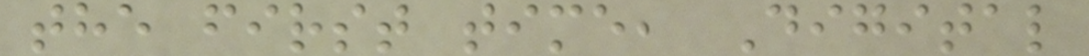the first time, Digital
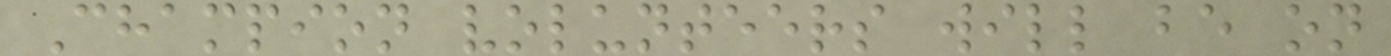Champion volunteers will be on
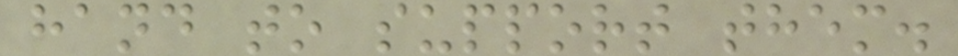hand to support them.
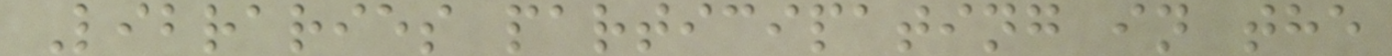Libraries participating in the
